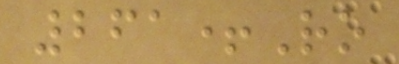261+Ro
